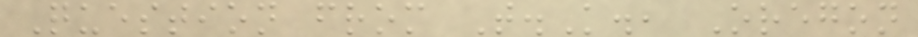Question from T.K., Oregon
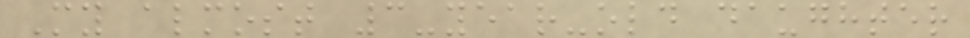My almost 3-year-old daughter
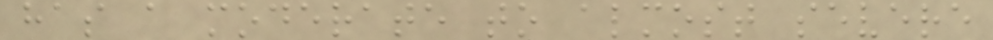has a moderate to almost severe
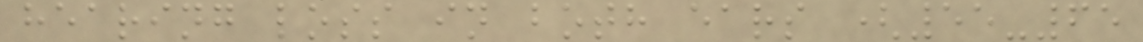hearing loss in both ears (55-65
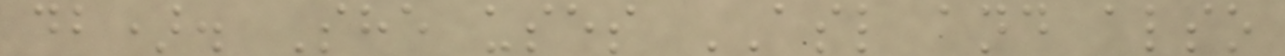db). She uses ASL and also
